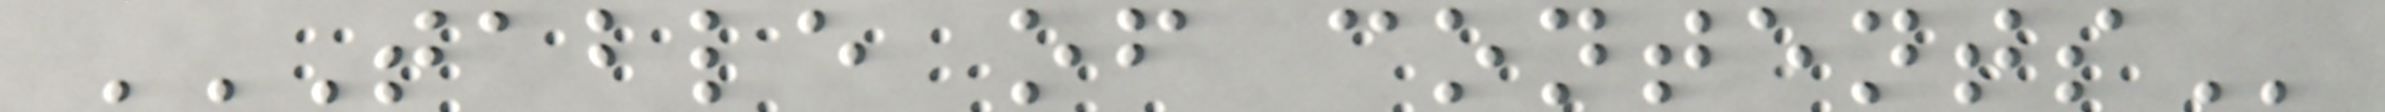TABLE OF CONTENTS
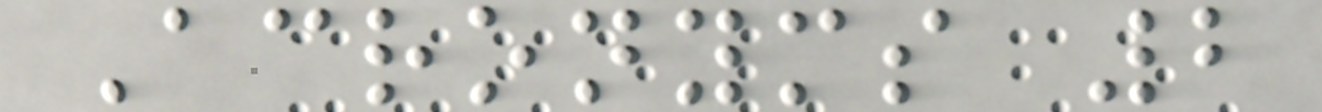Acronyms 2
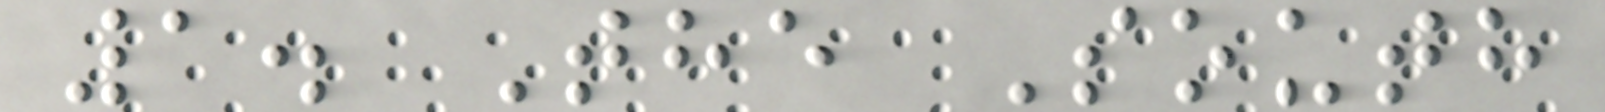1. The South
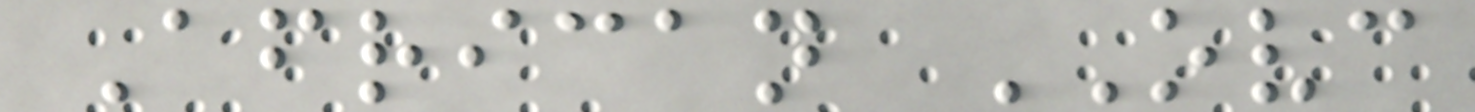African OVC
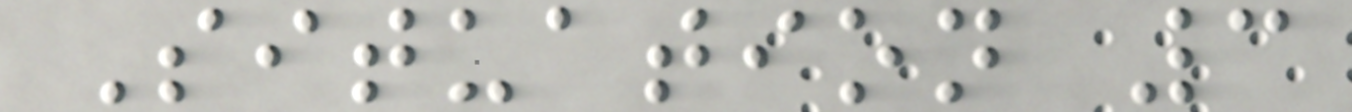Situation 3
